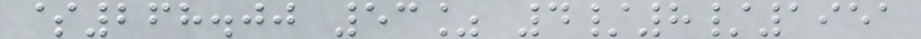$268.00 53% 4/8/1951
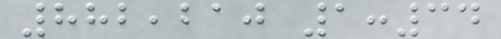882,210 1:34
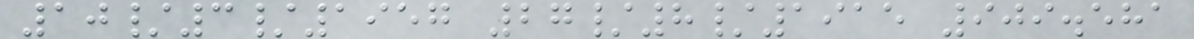10/3/1957 27/8/1915 909.581
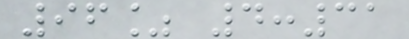96% 4:31
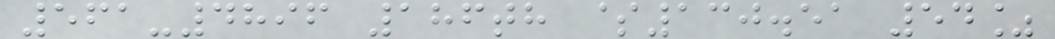561-4896 186th $130.51 54%
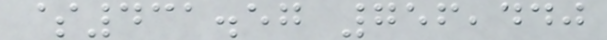$431.57 756,440
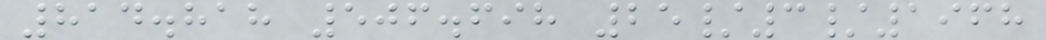814.818 506.698 25/3/1968
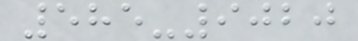585-9020
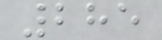285
